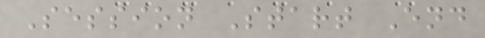Session Start End
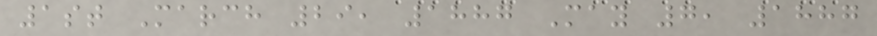1st March 29, 1887 May 7, 1887
